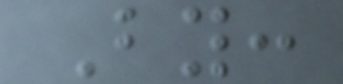By:
